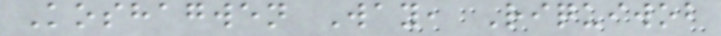Koshagwen Way, Riquiwob
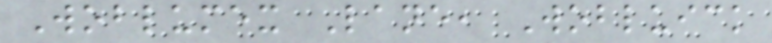Woblumex Lane, Wobluick
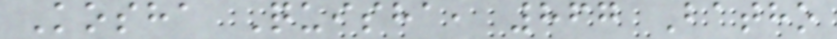Kosha Quisha, 867 Batho
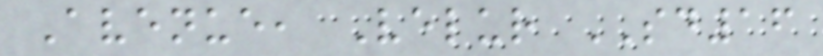Avenue, Velur SD16
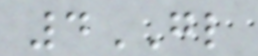4GL
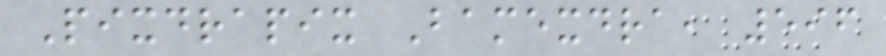Pixdrapix Bamexdra, 596
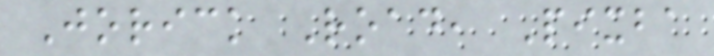Jorick Road, Pixba
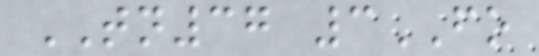TN37 3FO
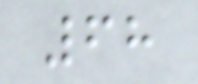68
